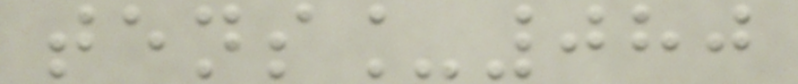tens_080
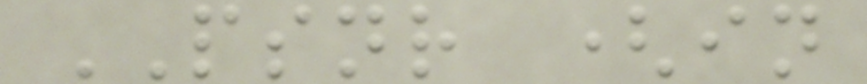PSNR (in
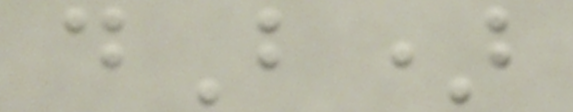dB)
